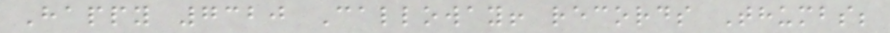Happy 7320 Calloway! records Thumbs;
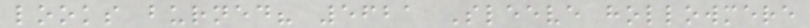looks burned? 5621 Sleeve hollowmere
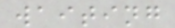waiting
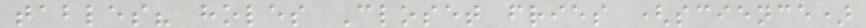tables? holes Closet fries (science)
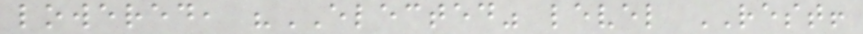lowered, "ELECTED" level REST!
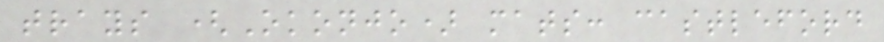trays (Okonjo) mats: castleford
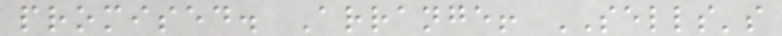promised. Arrange! SELLS's
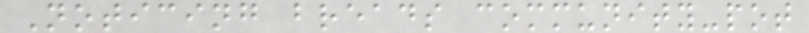Noticing breads community-pot
